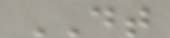DT
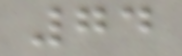74
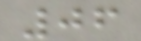06
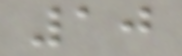10
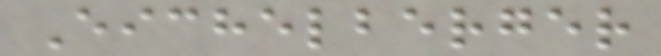Eichelberger
